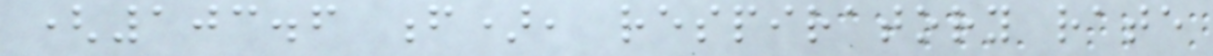(103.6 f), respiratory rate
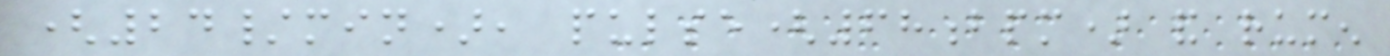(24/min), pulse(68bpm) and rumen
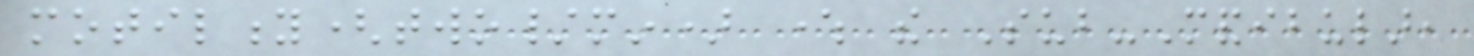motility(two/min) where the Sub-Mandibular,
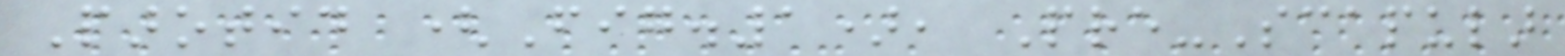Parotid (Fig.1), Pre-Scapular
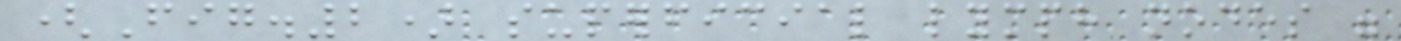(Fig.2) superficial lymph nodes were
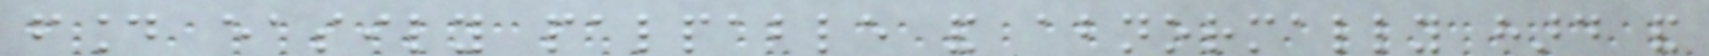found easily palpable and abnormally hard and
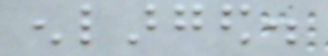enlarged.
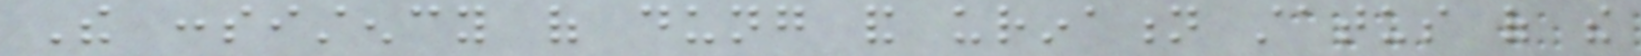The consistency of dung and urination status of the
